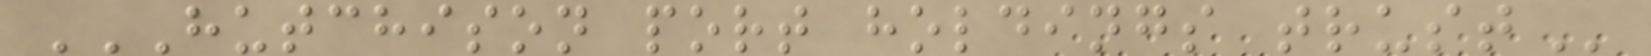HUTCHISON PORT HOLDINGS TRUST
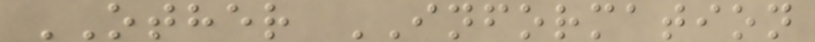OTHER INFORMATION
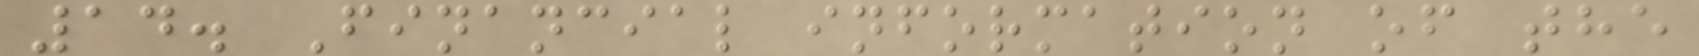14. Financial information of the
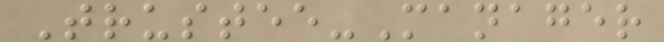Trustee-Manager
